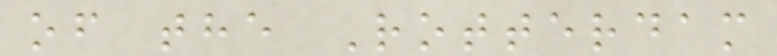of the Rotterdam
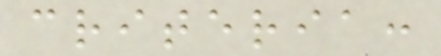criteria:
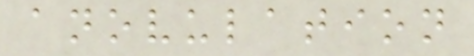anovulation
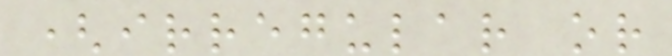(irregular or
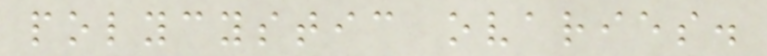polycystic ovaries.
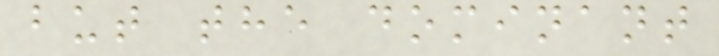but the dominant
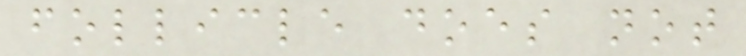follicle does not
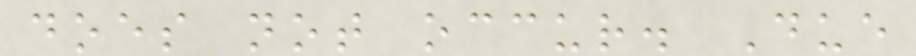does not occur. Due
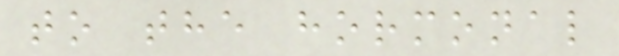to the hormonal
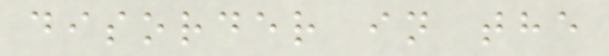disorder in the
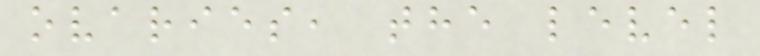ovaries, the level
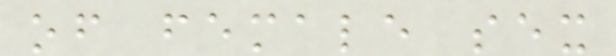of female sex
